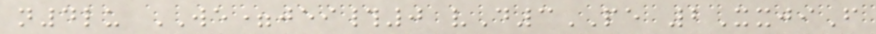n4lu WE=jei#0 vD3PE 2XxjiF
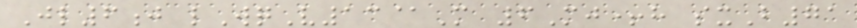Jl6j lWqV13@M 6Mj+h sxB71
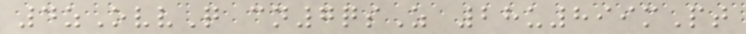4zOvvQ cn7qsZ 28u899mPt
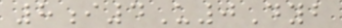8i4U0Dyb
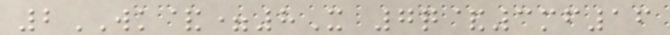2WK&=8X 7q&3mf16
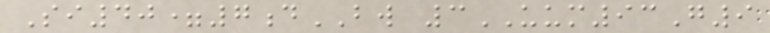Si40=7dBW 3UUM93G9
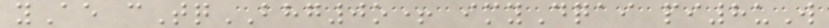yAe cTqBHG0o+ imyDqai pi8uW
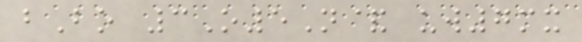bBo 3O5N& uw7mx
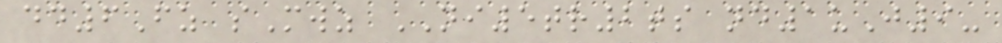dd6Fz sMwz NI5tr2ts nd1uJ9-
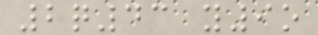2q43 y9o
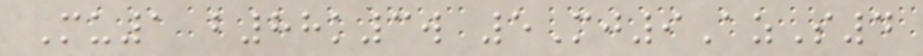Mu1 b88k3w 5Mj9AzS4
